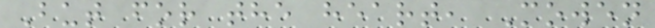But for the heart, Mowen
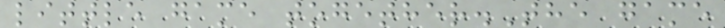little game together.The game
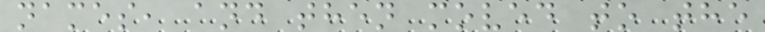names, and then moved to the
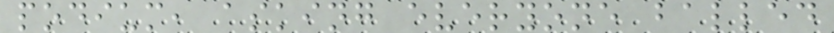podium, asking everyone balled
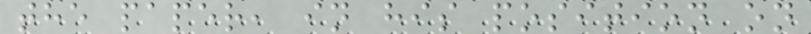the paper, in his position on
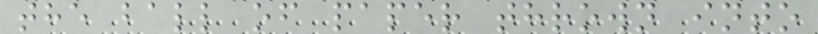the ball of paper thrown into
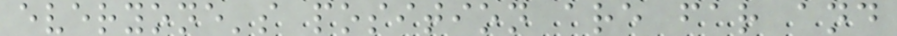everyone's position are far and
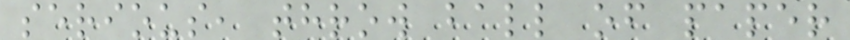serious, throw ball of paper
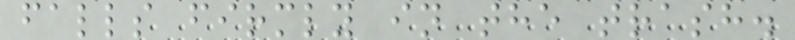falls firmly in the trash.
